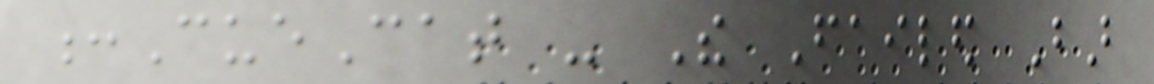:CueCat - The Failed Bar
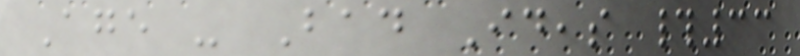Age - Bad Ideas #33
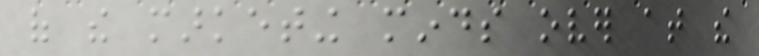of the marketing minds over at the
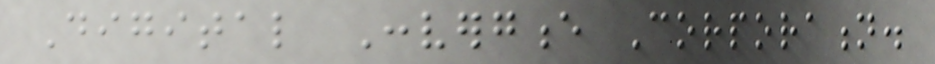Digital Convergence Corporation.
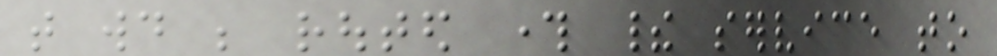that would be routed through their service to
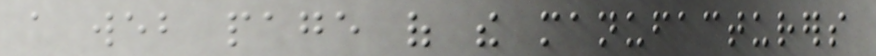a web page of the manufacturers
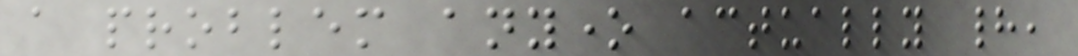a problem anyone actually had,
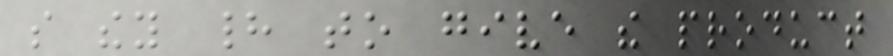so they had to give the product
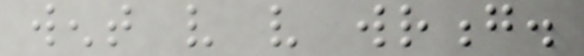went very very wrong.
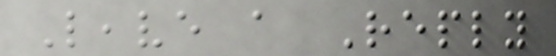Leave a Reply
